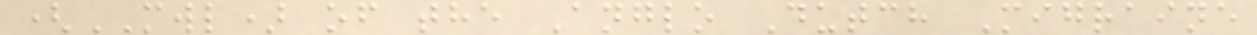(MWL) of the Anglo Dutch Migraine
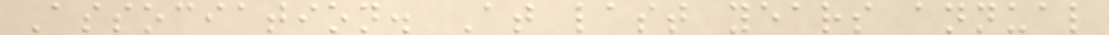Association. At last years annual
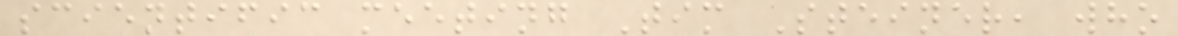scientific meeting Tim Steiner, who
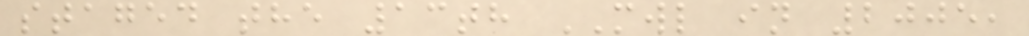staged the 13th MWL in 2005,
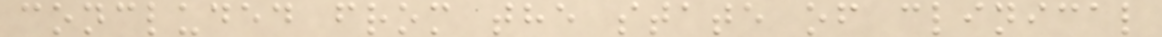concluded from the state of clinical
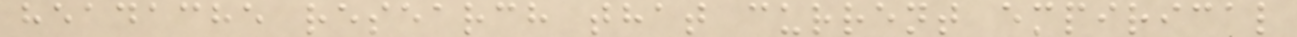headache research that current empirical
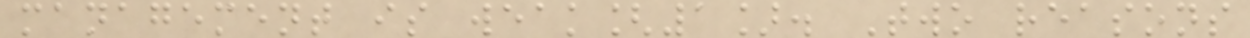management is weak[1]. Two reasons
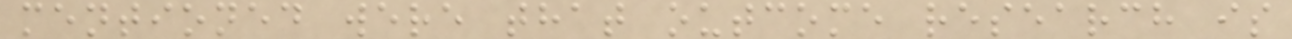mentioned were that outcome research is
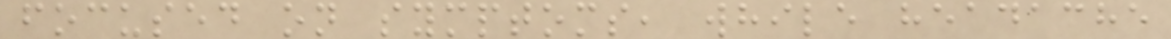focused on symptoms, while headache
